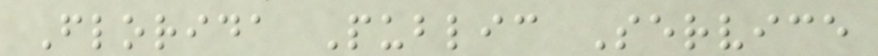Florida Public Service
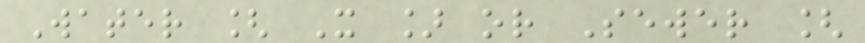Water [ X ] or Sewer [
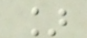]
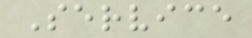Service
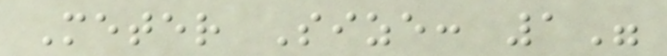Meter Size: 1"
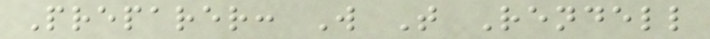Preparer: W T Rendell
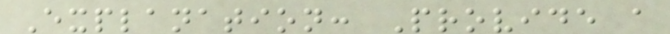Explanation: Provide a
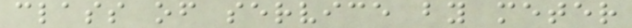class of service by meter
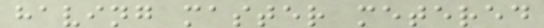having master metered
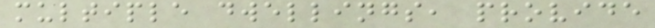multiple dwellings, provide
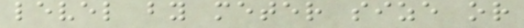level by meter size or
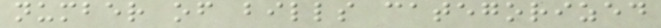number of bills categorized
